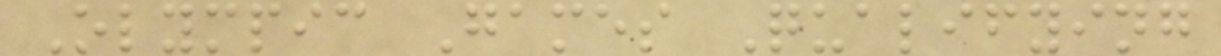Olympic Games Qualifying
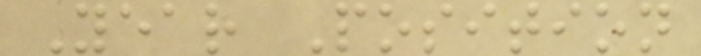Year Position
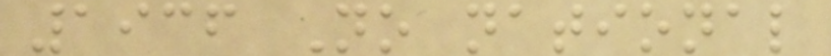1936 No national
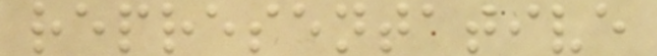representative
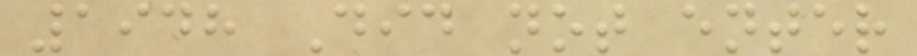1948 Did not enter
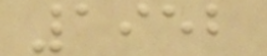1952
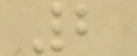2
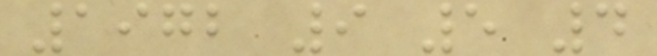1972 9 5 4
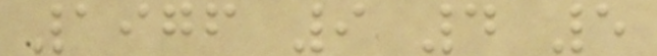1976 9 4 5
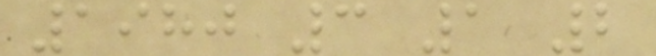1980 3 1 2
